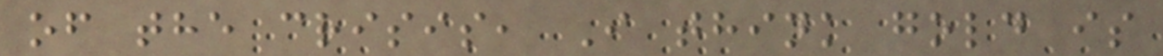of the crisis, I think gold is
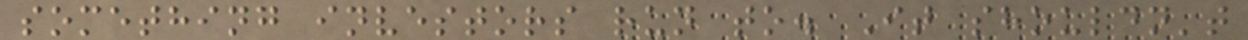something investors run to. It shouldn't
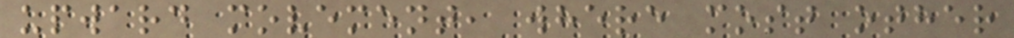upward movement, where most other
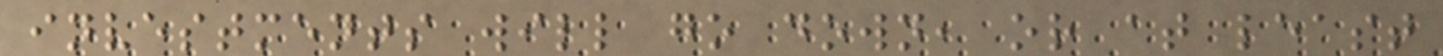investments will go down, or at least
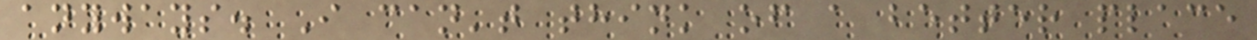anyways. I can't think of a better place
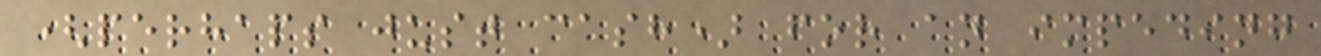(perhaps just cash) for an impeding
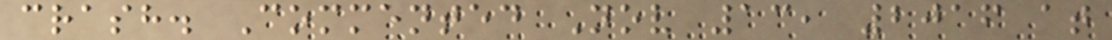crash. Commented Nov 13, 2016 at
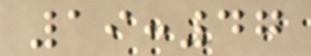19:47
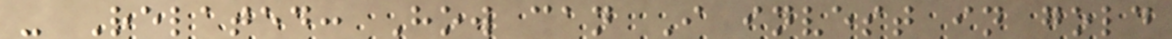- Related: How can I invest in gold
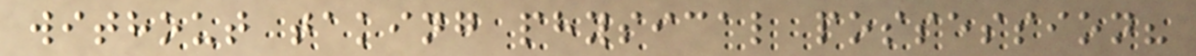without taking physical possession?
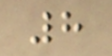8
